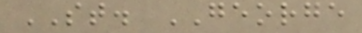ST. GEORGE
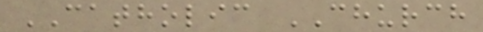CATHOLIC CHURCH
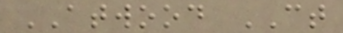ATWOOD CT
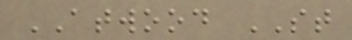ATWOOD ST
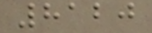8120
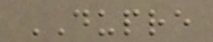DUPRE
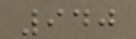940
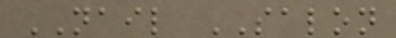NAIL SALON
